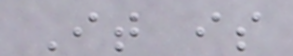It is
